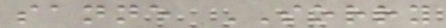sanne SORRY
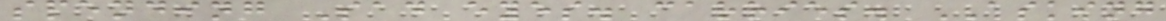spending Sad eyes. carries. ASKING
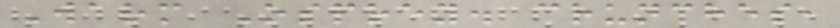Warm Osprey. crunches,
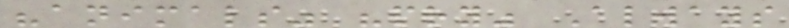"animals" "pry" Always
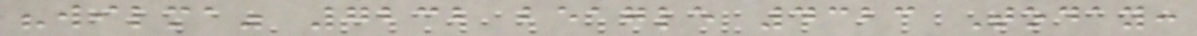"wilma" 7232 beagle 4323 Today:
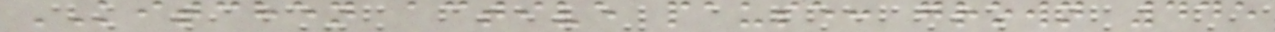KITCHEN active pause: grown 445
